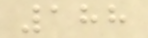188
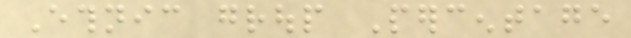Ethnic group Percentage
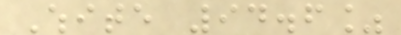White 94.6%
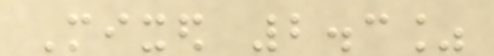Mixed 2.3%
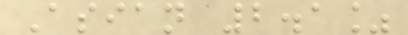Asian 2.1%
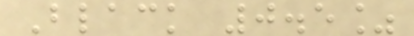Black 0.5%
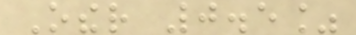Other 0.5%
